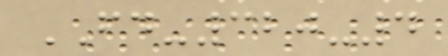FD-320-4
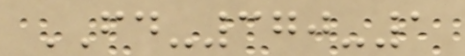FD-370-1
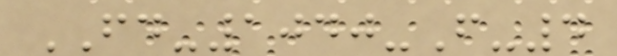FD-1040-F-4
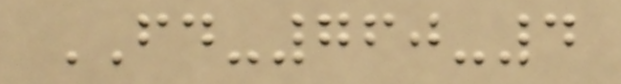FD-760-4
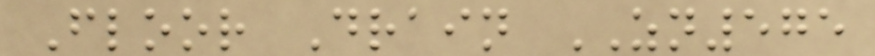Floor Drain ZN575
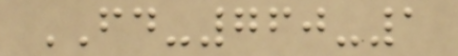FD-760-1
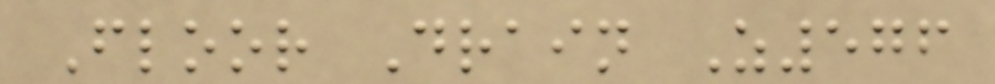Floor Drain Z576
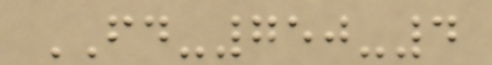FD-750-4
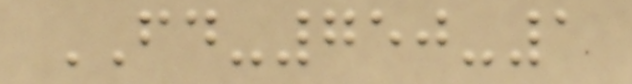FD-750-1
